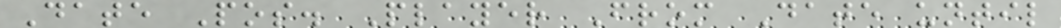Date Pos. Player From Date until
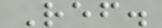Ref.
